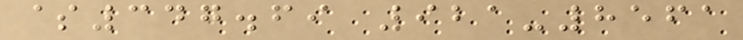$347.69 921-8561
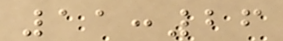11:26
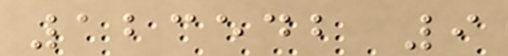123542 9
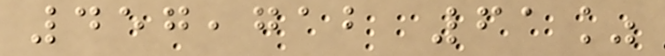457,712 61%
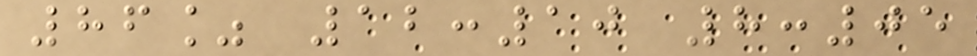86% 12:10 8:05
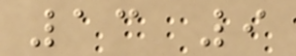13 9
